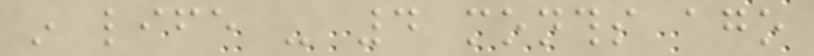in life - 4 months ago
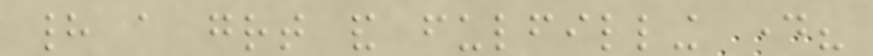had a great and fulfilling day?
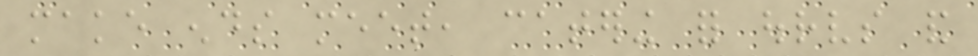make ends meet, catering for ourselves and
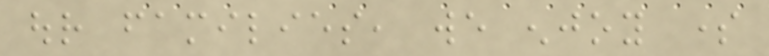our families, we enjoy some
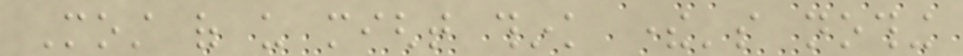Most of us might think there's nothing
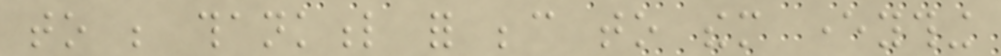to be thankful for because to them everything
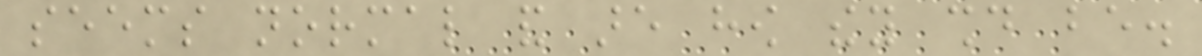seems normal and are how they should be.
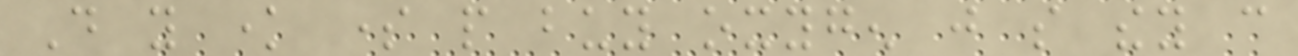Do you know some people buy oxygen just so they can
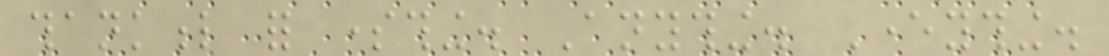thankful for something. Anything. Everything.
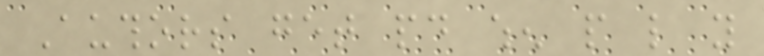Authors get paid when people like you
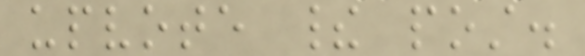upvote their post.
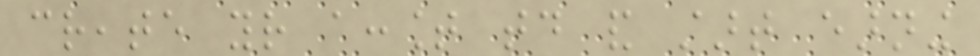create your account today and start earning
